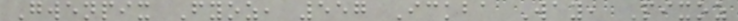Gwenpix Fyoz, 557 Ickba Way, Pixoz
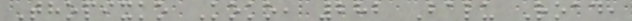Thopixko Koko, 282 Balu Road,
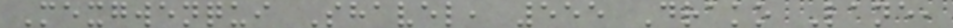Mexgwenqui Shavel, 555 Drako Lane,
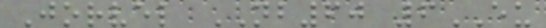Jorvel NB60 6EU
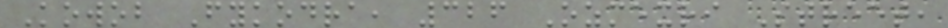Kowob Fykodra, 326 Ozmexri Street,
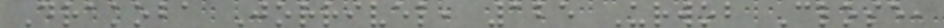Drakoba Jorrivel, 125 Urwob Close,
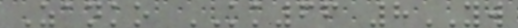Zanko KK66 8YW
